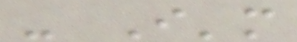- I'm
